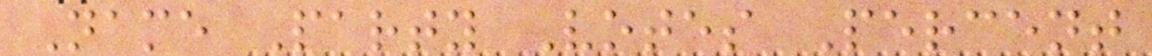Name Party Votes Percent
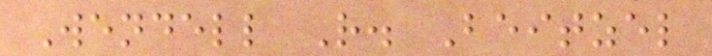Wendell R. Beitzel
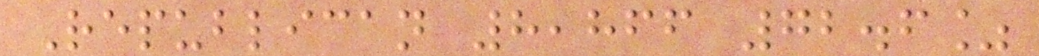Republican 8,866 72.6%
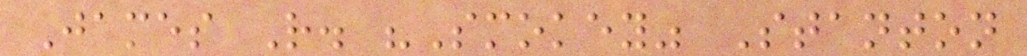James R. "Smokey" Stanton
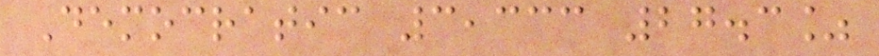Democratic 3,333 27.3%
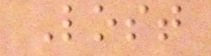Lost
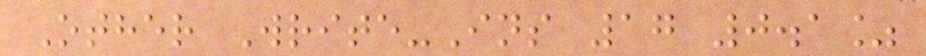Other Write-Ins 17 0.1%
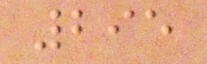295
